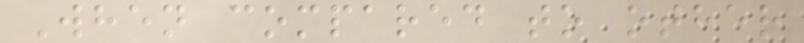When compared to other
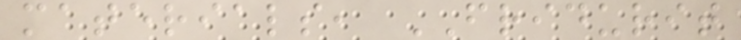materials, FRIDURIT
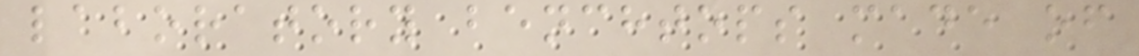laboratory benchtops made of
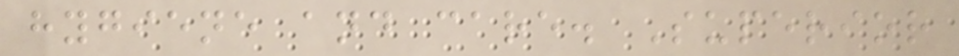hygiene and care. Superior
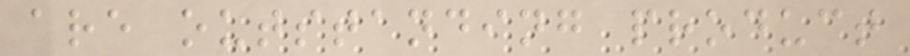are outstanding product
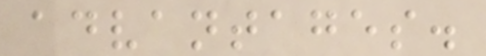advantages.
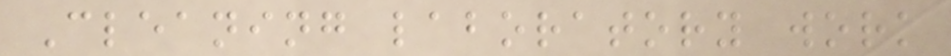Cleaning laboratory work
